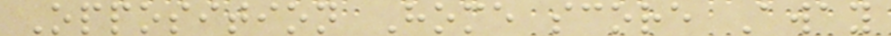Opposition Home score Away
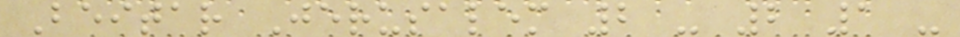Beitar Jerusalem 2 - 2 1 -
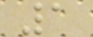1
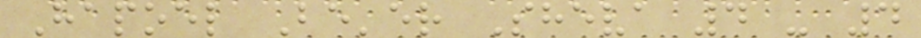Hapoel Be'er Sheva 4 - 4
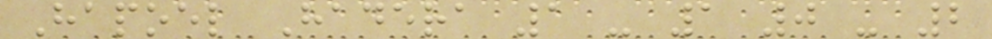Hapoel Hadera 1 - 1 0 - 2
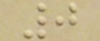0
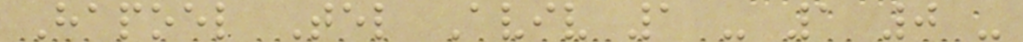Hapoel Tel Aviv 1 - 1 0 -
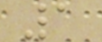1
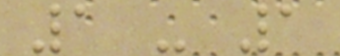1 - 1
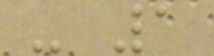- 1
